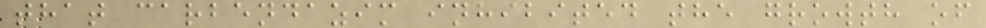that carbendazim inhibited the growth of
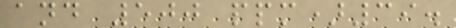and 500 ppm)39.
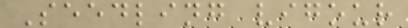Seedling vigour
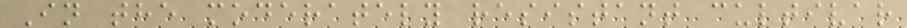In the moderately resistant cultivar
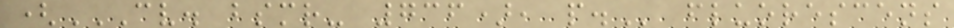(CV. BSMR- 736), P. fluorescens
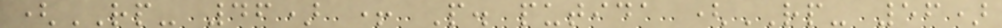(RP- 46) + P. putida (RP- 56)
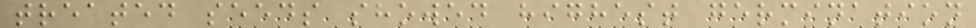treated seeds showed highest germination
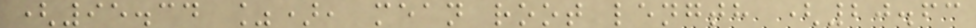(95.34 %), mean root length (20.63
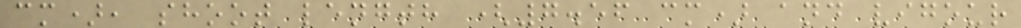cm), shoot length (7.56 cm) and vigour
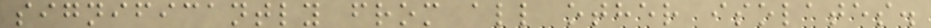significantly from all other isolates.
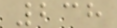238
